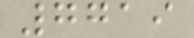7719
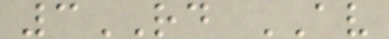3RD AV
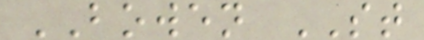BOWEN ST
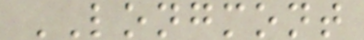LONGMONT
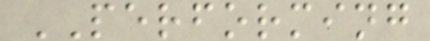PERFORMING
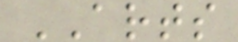ARTS
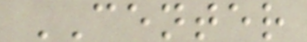CENTER
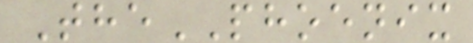ThePHOENIX
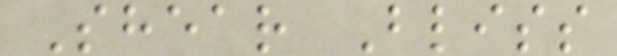Shear Bliss
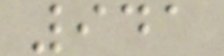941
